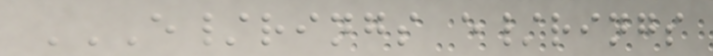E/RINGS E/RINGS
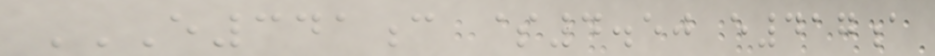E341C $4.50 E417A
